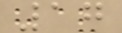17
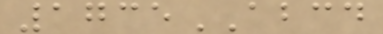1735ABCD
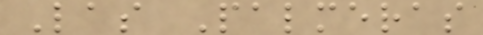Las Palmeras
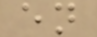en
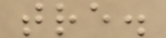tre.
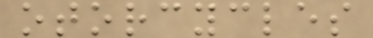otorcycles
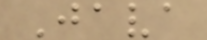Java
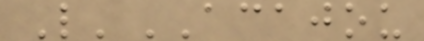L'ACAJOU
